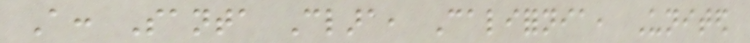A: Santa Clara, California, United
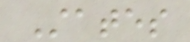States
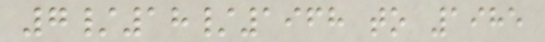7/18/1968 to 1985
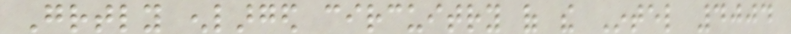Greatly enlarged circuitry of the Intel 4004
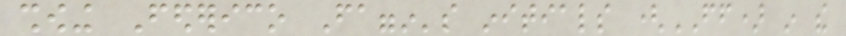showing Federico Faggin's initials (FF) in the
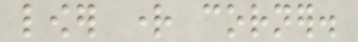lower right corner.
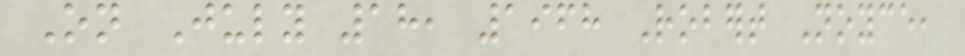On July 18, 1968 Robert Noyce,
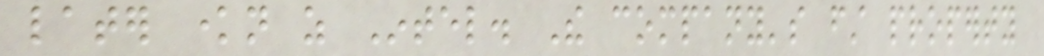later known as Intel. The company's first property
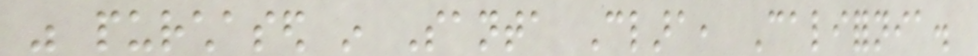was purchased in Santa Clara, California.
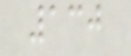130
